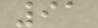91
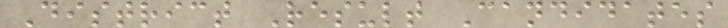District Result Candidates
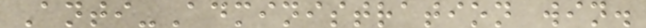Anti-Administration win.
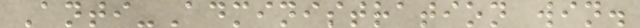Anti-Administration win.
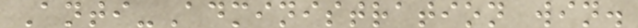Anti-Administration win.
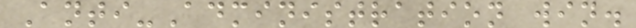Anti-Administration win.
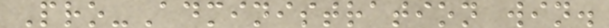Pro-Administration win.
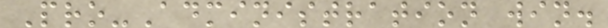Pro-Administration win.
